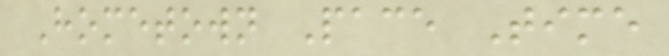Hometown Pace Time
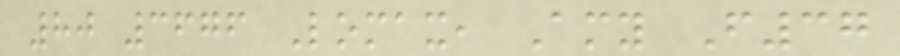80 3676 Lomax, Amy F37
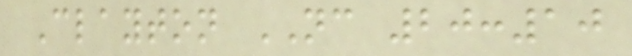Clayton NC 20:10
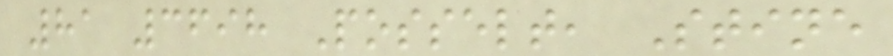81 3698 Posselt, Stine
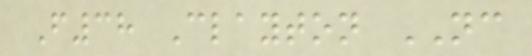F38 Clayton NC
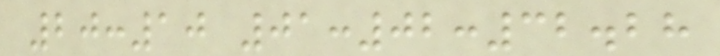20:10 01:02:32.28
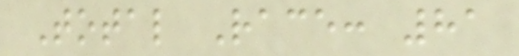Total Race: 81
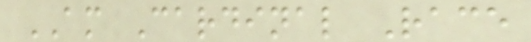AM Cardinal Race
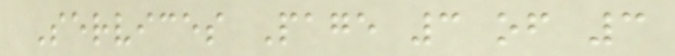Services Page 3 of 3
